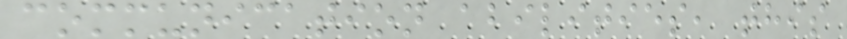communication abilities, this
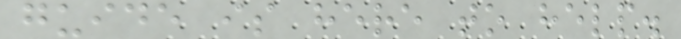guide is here to help.
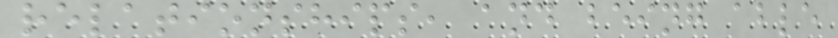relationships, and being able
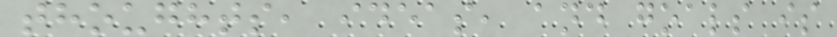thoughts, ideas, and goals is
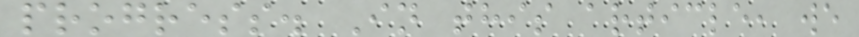progress. In this article, we
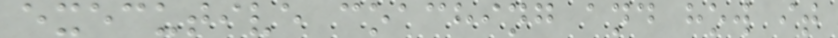executive coaching and how it
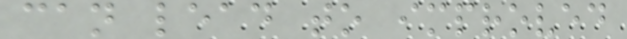can lead to improved
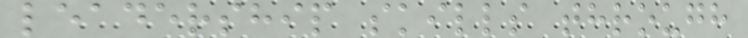leadership skills through
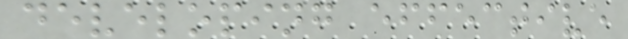developing effective
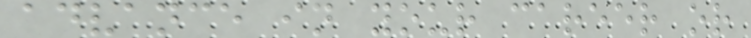advance in your career or
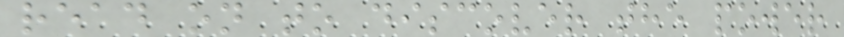read on to discover the power
